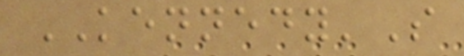KENNEDY'S
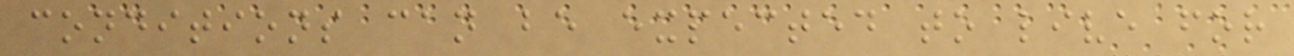conditions can be expected to live for
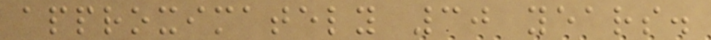approximately 30 years.
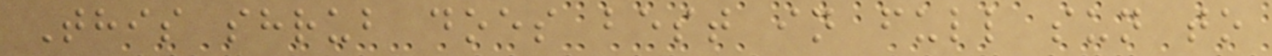This shrub does best in full sun to
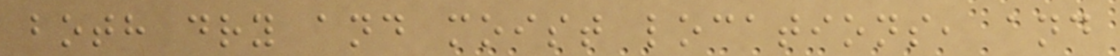both dry and moist locations, and
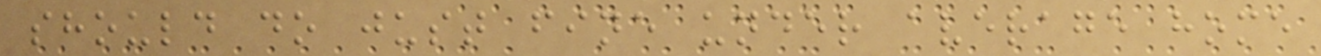should do just fine under average home
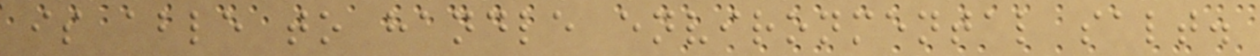is able to handle environmental salt.
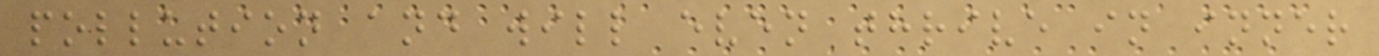pollution and will even thrive in inner
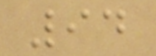94
